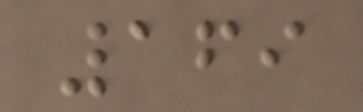169
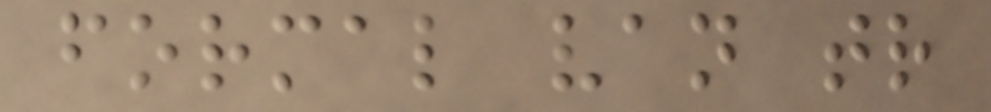formal van tr
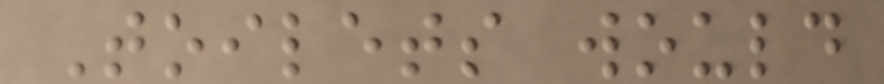Toilets would
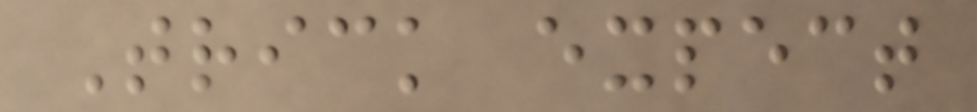Trick expect
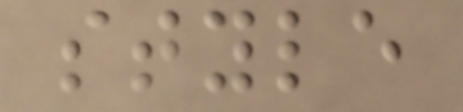style
